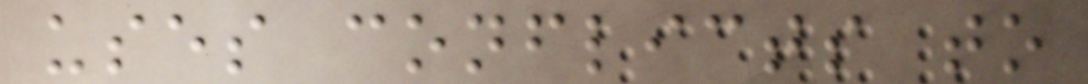uses conflicts to
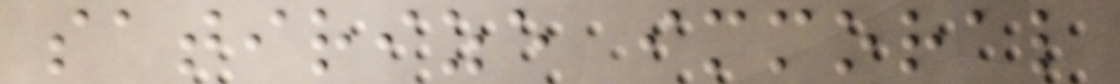satirize immoral
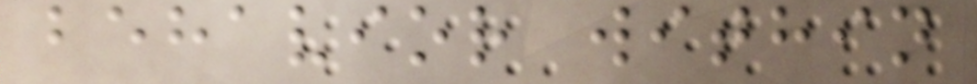behavior within
